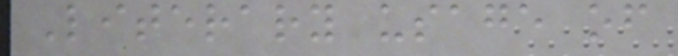Literary usage of
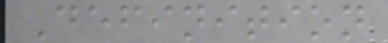Definition
